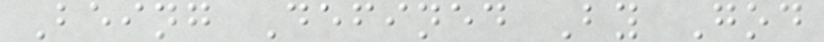Being Defined By God
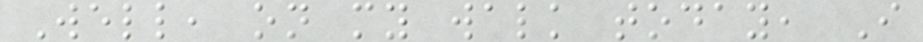Well, on my walk today, I
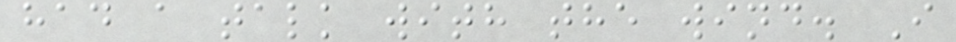had a talk with the wind. I
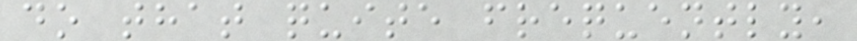do that quite frequently,
